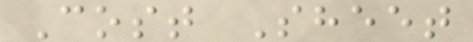Cost Sheet
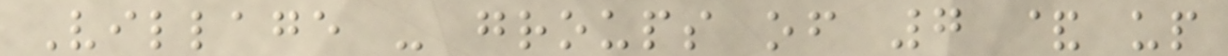Village - groups of 7 & up
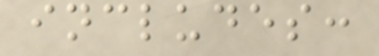includes:
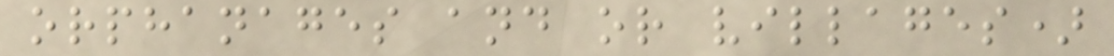orphanages and or villages)
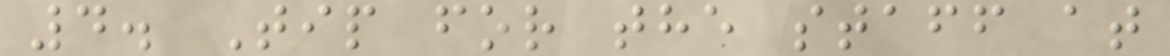4. Tip for the staff at
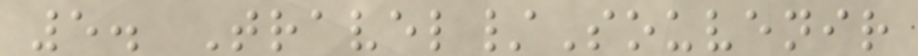5. Travel/Souvenir
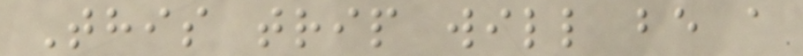This trip will be a
